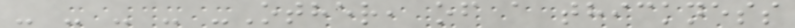- - - - -Other, of a thickness
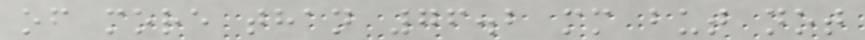of more than 76.2 mm but not
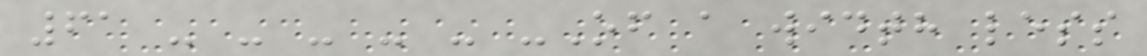61 - - - - - -Of a width less
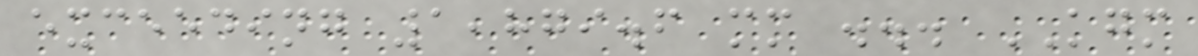exceeding 1,879.6 mm ... KGM
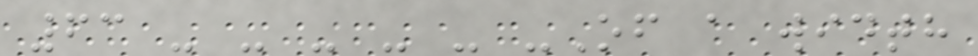63 - - - - - -Of a width
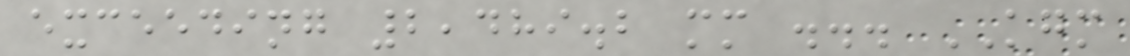exceeding 2,489.2 mm ... KGM
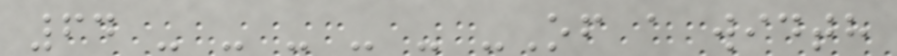64 - - - - - -Of a width
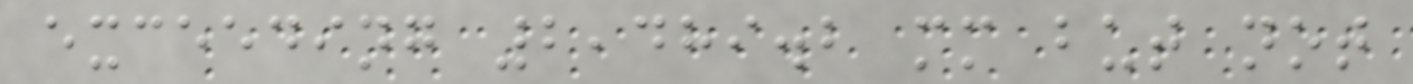exceeding 2,489.2 mm but not
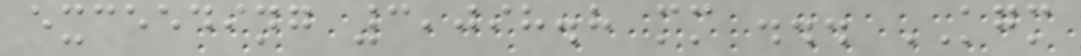exceeding 3,098.8 mm ... KGM
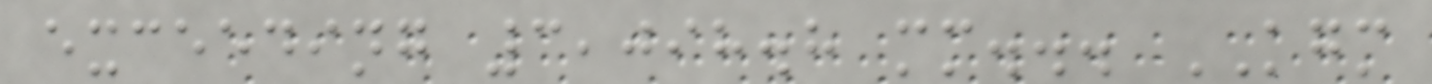exceeding 3,098.8 mm... KGM
